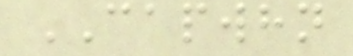CAPWHN
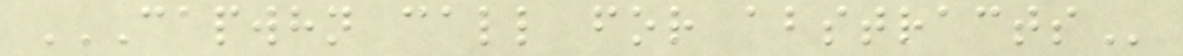CAPWHN CALL FOR ABSTRACTS
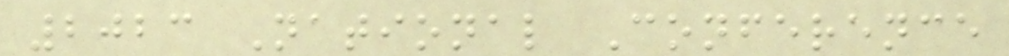2023 National Conference
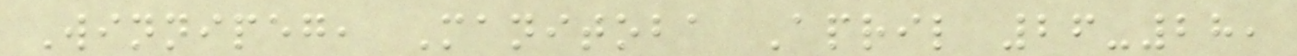Winnipeg, Manitoba April 26-28,
